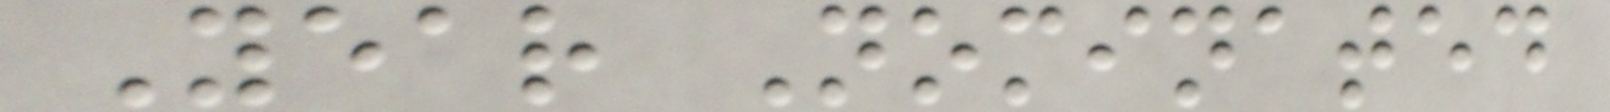Year Nominated
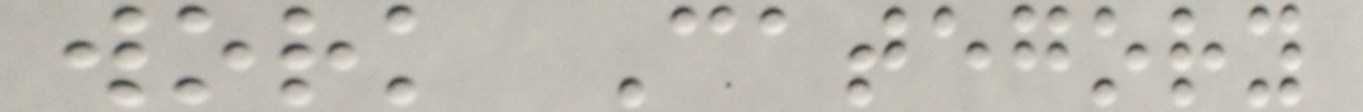work Category
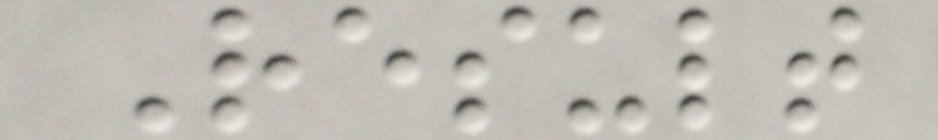Result
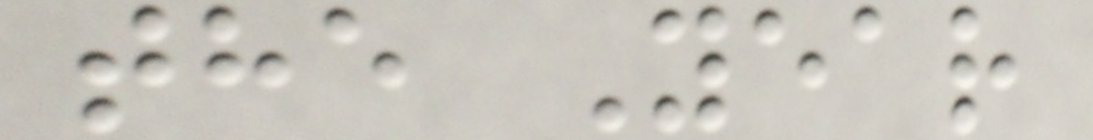the Year
